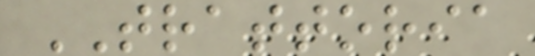TRATTORIA
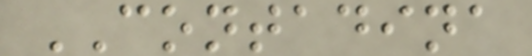CONTADINA
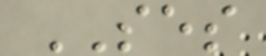SES
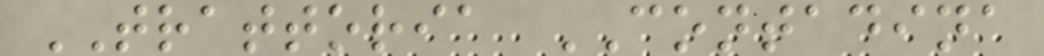TRATTORIA CONTADINA
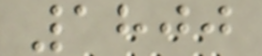1800
